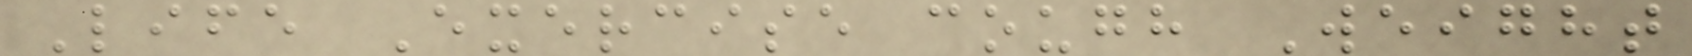Life Exercise cough Weight
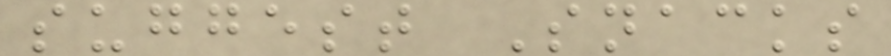suggest Snacks
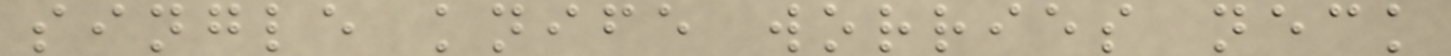single knife worries neck
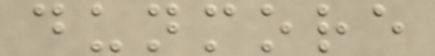dunmore
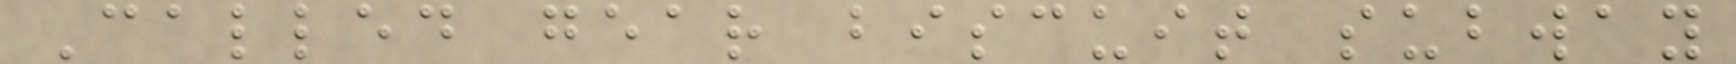Called gear biscuit subway
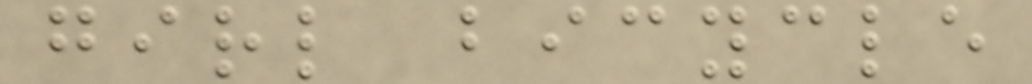girl bicycle
